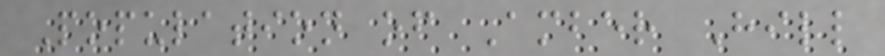Population of Amber Hill
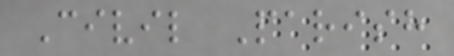Civil Parish
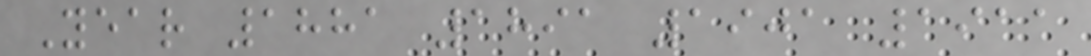Year 1881 1891 1901 1911
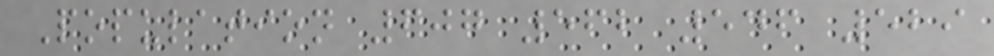Population 607 562 546 529
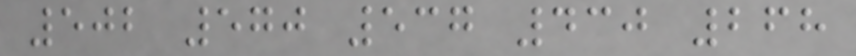502 570 537 430 268
